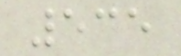535
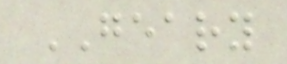GEARY
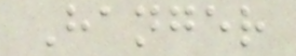Hanger
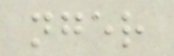nger
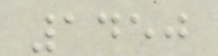1450
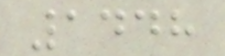1448
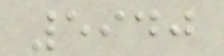5940
